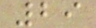29
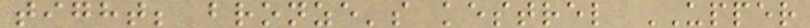tight; bronze's kestrel UPPER
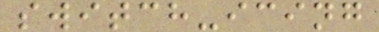switch-icing
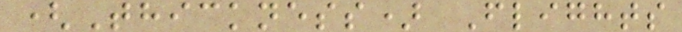(Thickness) Flights
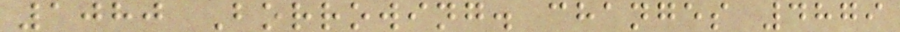1080 Borrowing. changes 4879
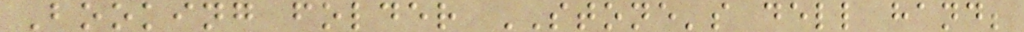Booking folder STONE's dell hand;
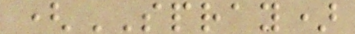(SPRAY)
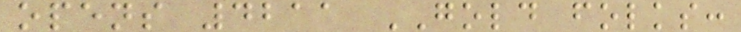opens 4211 GOLD folks:
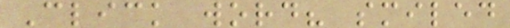Click word? smiled
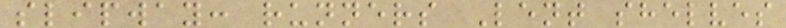slipway: runners Lent shelves
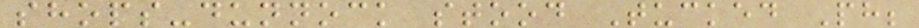shops-dunnock stood Tucked Ph;
